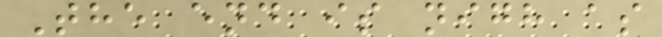The end is nigh as
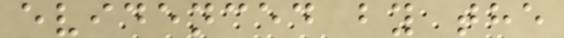evidenced by the
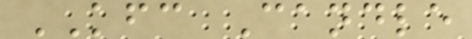KFC Candle
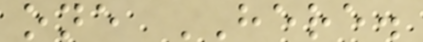one HERE.
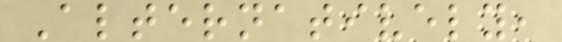Alternatively,
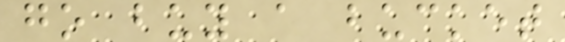go buy a bucket
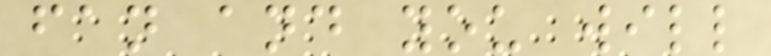fan and you will
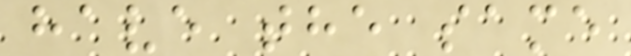have the same
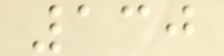130
